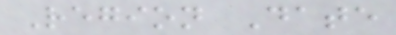Region Date
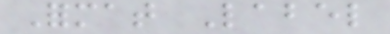Format Label
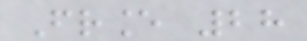France 28
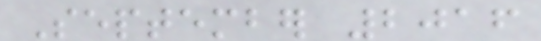September 2016
